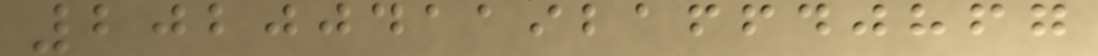202004119216640867
